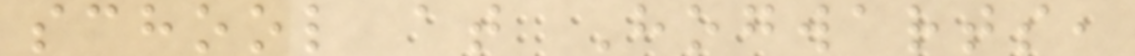school at Hogwarts,
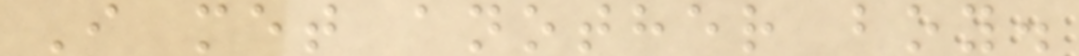I met another boy.
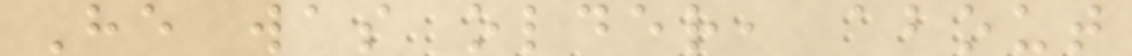He was older, about
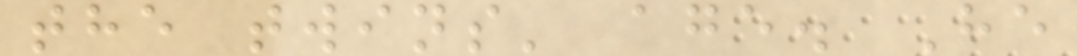the twins' age. He
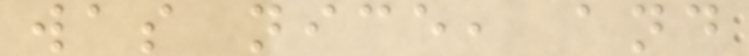was nice, and
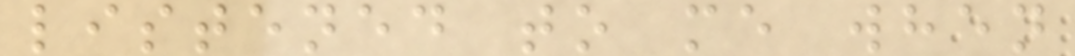listened to me when
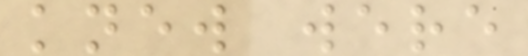knew were
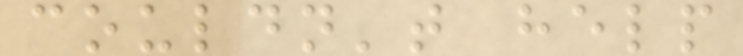couldn't help
